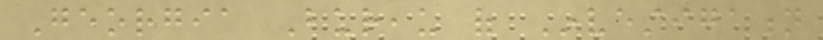Georgia Bureau of Investigation
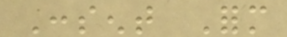Consent Form
